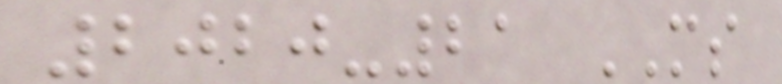2020-21 MS
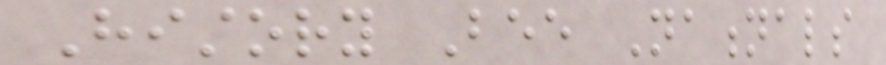History Bee Nationals
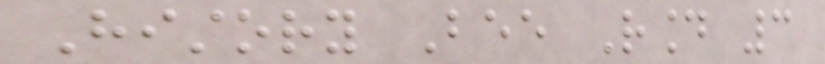History Bee Round 3
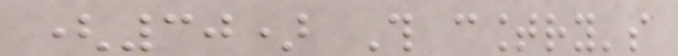(30) This country's
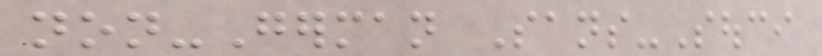non-German Sans-Souci
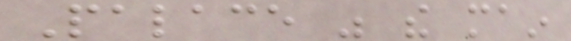Palace was the main
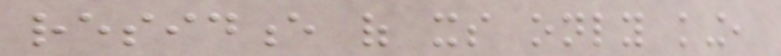residence of its only king,
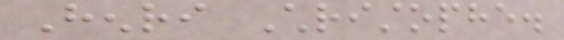Henri Christophe.
